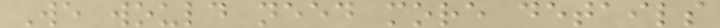We would need more details
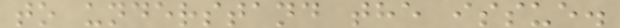to understand the issue.
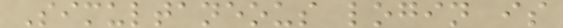Simultaneous login is
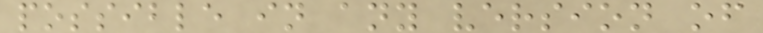possible in any version of
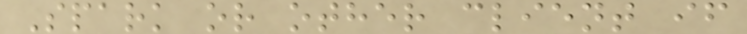Spark or other client if
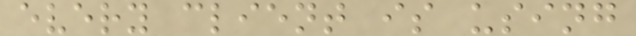every client is using
